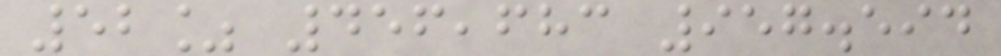52% 456,683 957.594
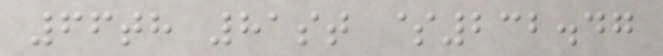66th 81st $232.47
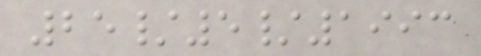25/5/1993
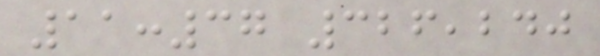11:37 326,240
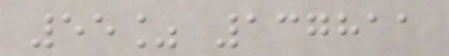55% 137811
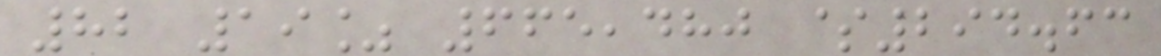82 19% 665,480 $294.63
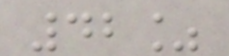42%
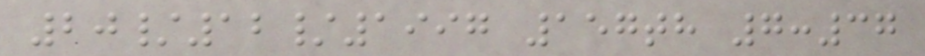20/12/1997 157th 7:37
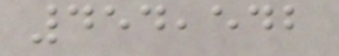454,542
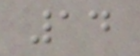14
